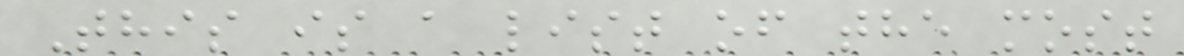This is a list of the most
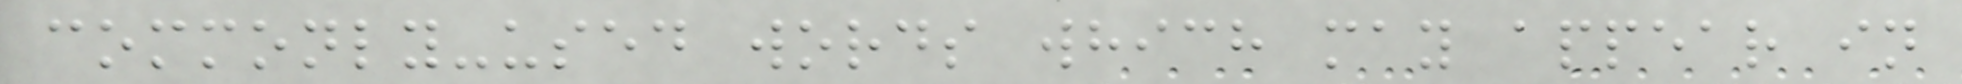commonly-used words which may appear in
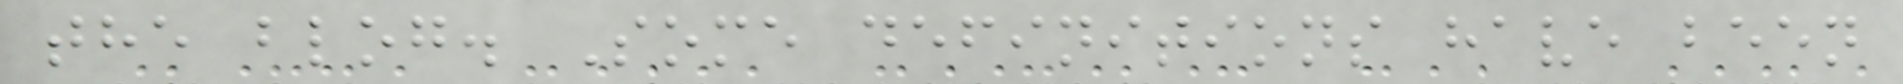the blog. Some definitions have been
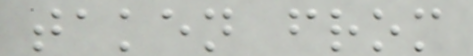taken from
